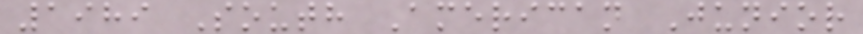1989 South American Junior
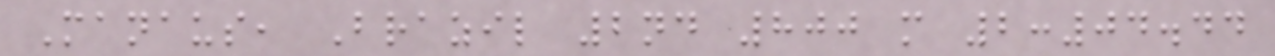Manaus, Brazil 2nd 800 m 2:04.44
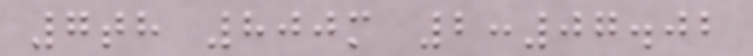7th 800m 2:07.02
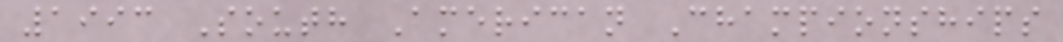1993 South American Championships
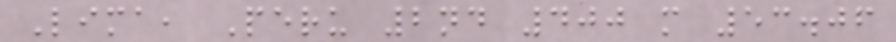Lima, Peru 2nd 400 m 53.06
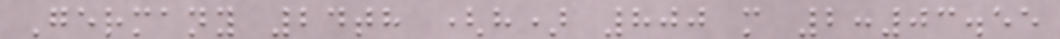Germany 24th (h) 800 m 2:03.55
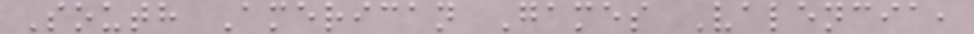South American Games Valencia,
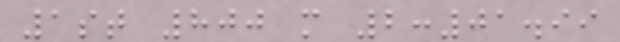1st 800 m 2:01.99
